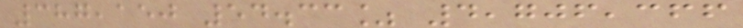387,150 54.33% 4,706,366
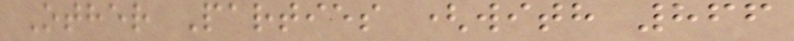Other Parties (with 866
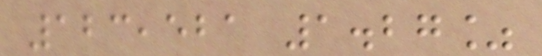123,521 1.27%
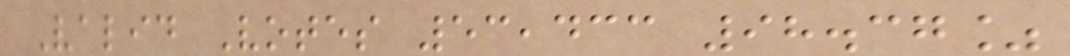Valid Votes 53,433 98.37%
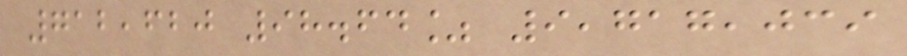712,620 98.64% 9,717,039
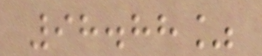98.88%
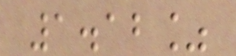1.12%
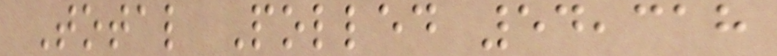Total Polled 54,318
